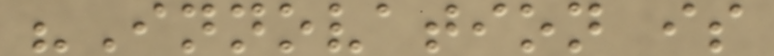"Innovation is
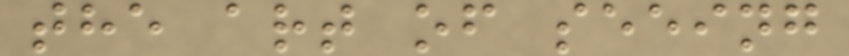the art of seeing
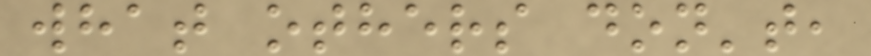what others don't,
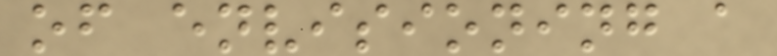of envisioning a
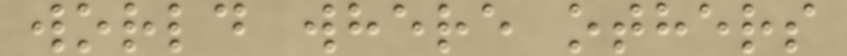world where others
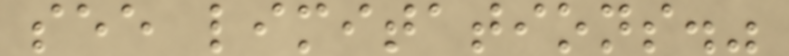see limitations."
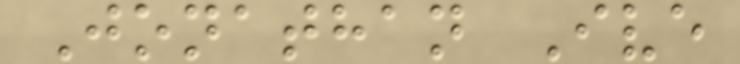Jonathan Ive
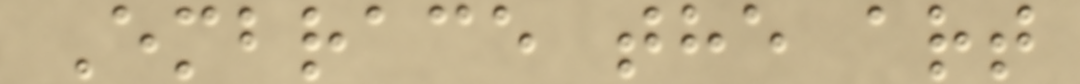Embrace the art
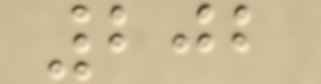202
